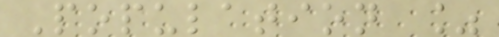Population %
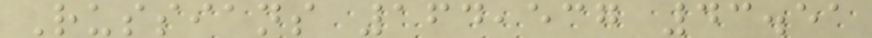Russians 164,537 43.51
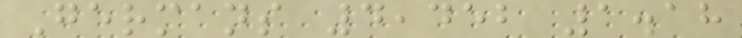Germans 4,452 1.18
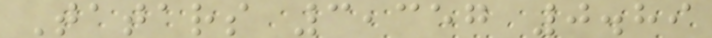Tatars 3,357 0.89
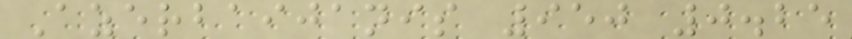Azerbaijanis 950 0.25
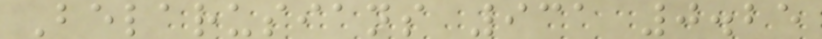Belarusians 931 0.25
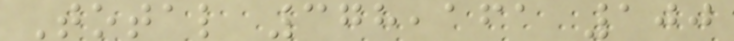Total 378,161 100
